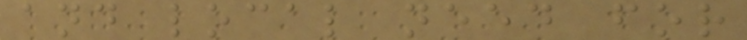and local need for
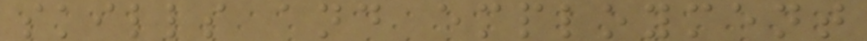skills and employment
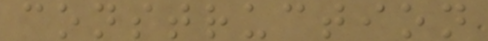construction
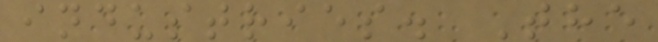industries. The
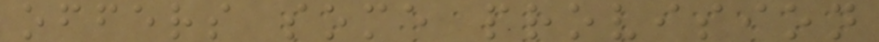offers some provision
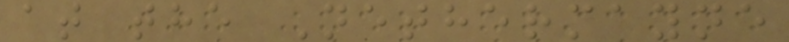at the Nethermayne
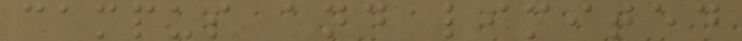campus and limited
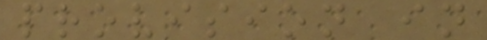provision in
